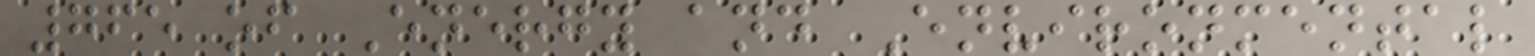765 of Energy and Environmental
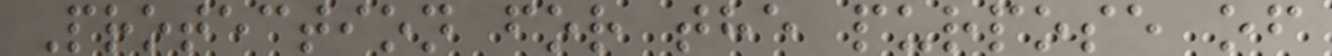Protection for the purpose of
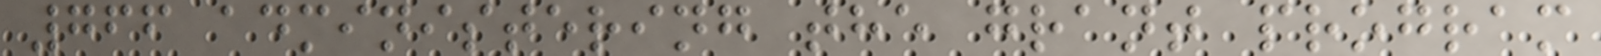766 administering the grant program
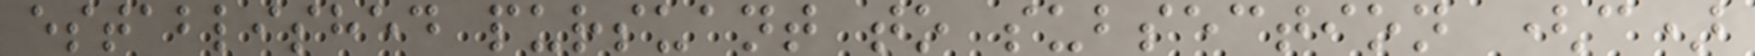established pursuant to subsection (c)
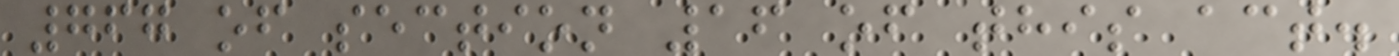767 of section 16 of this act.
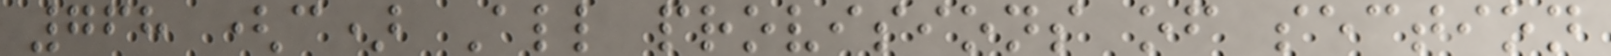768 (c) All provisions of section
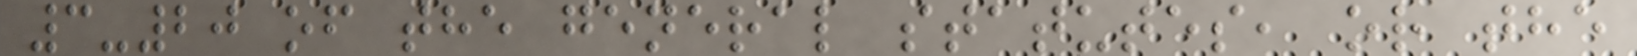3-20 of the general statutes, or the
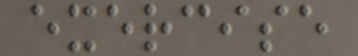exercise
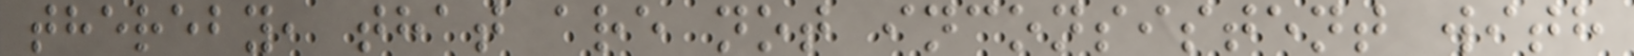thereby, that are not inconsistent with
